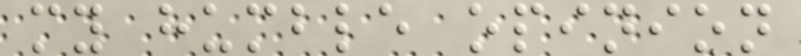my humble opinion
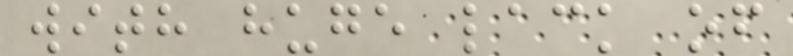with huge lack of
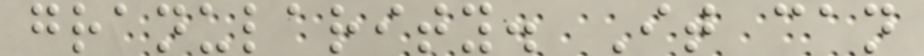granularity. It can
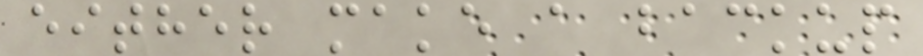either make a backup
